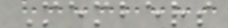Members
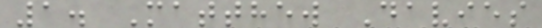1. Matthew Davies
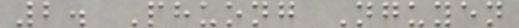2. Phuong Nguyen
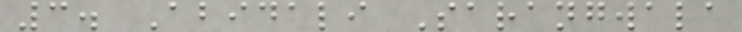3. Abidali Sarangwala
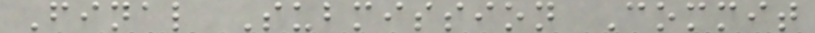Final Submission Commit
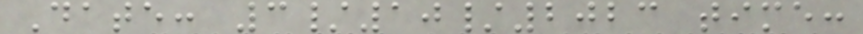Date: 3/10/2023 time:
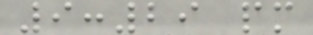9:29 pm
